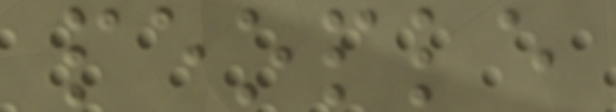people
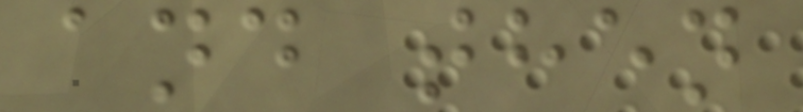and then
